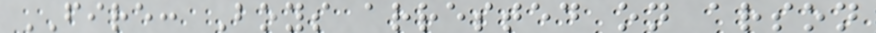FIRE: Boys arrested on arson
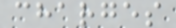charges
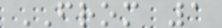FROM 1
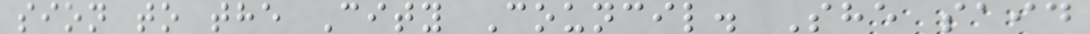sion to the City Council. She said
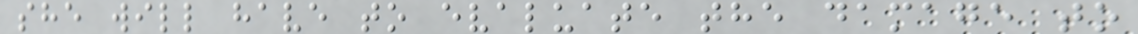she will have to evaluate the damage to
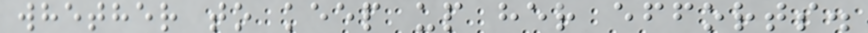whether to keep up her efforts.
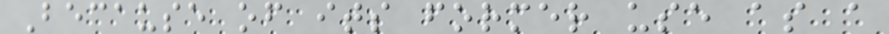Because of its former use as a
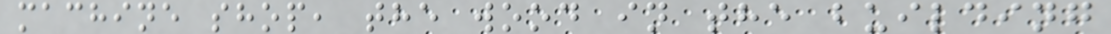machine shop, the wood in the building
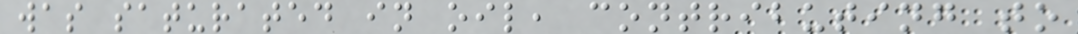was saturated in oil, contributing to
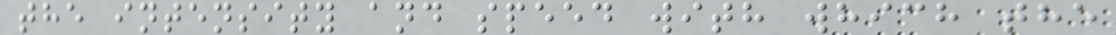the intensity and speed with which the
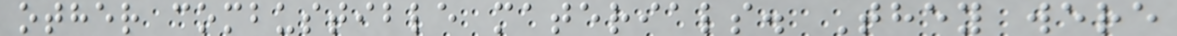other combustible materials. They were
